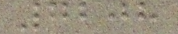7208
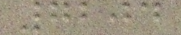7204
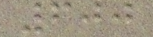600
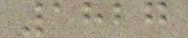1827
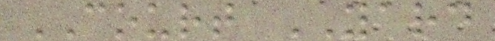COURT YARD
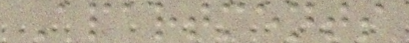Apartments
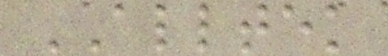ALLTEK
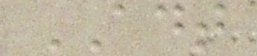ADT
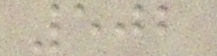502
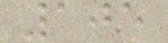105
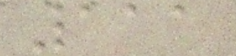111
